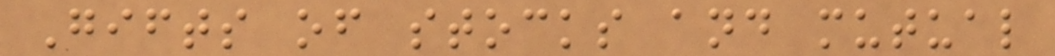Gifts of stocks and mutual
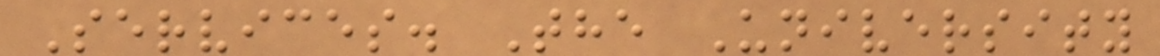Services. The University
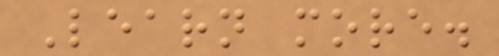Learn more.
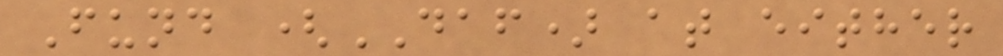Fund (DAF) at either
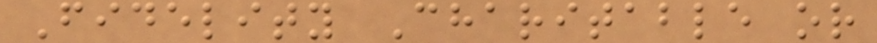Fidelity Charitable or
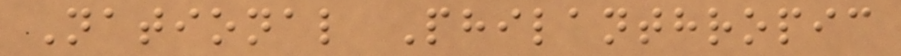National Philanthropic
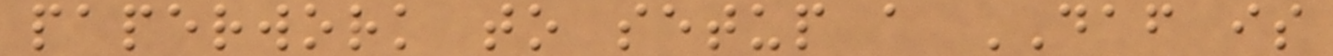paperwork to setup a DAF is
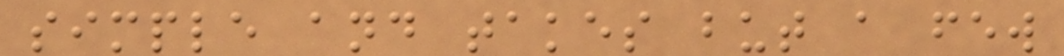simple and takes but a few
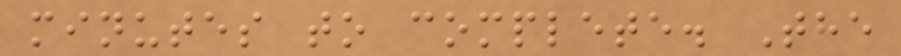minutes to complete. The
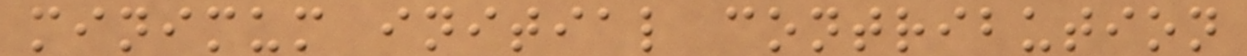minimum initial contribution
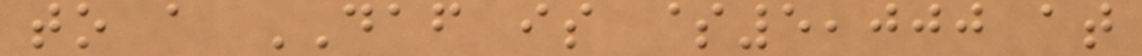to a DAF is $5,000 at
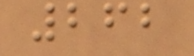262
